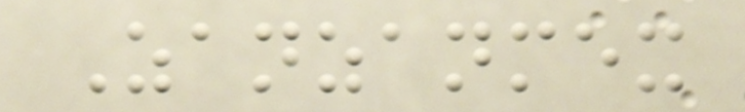Zanzanmex
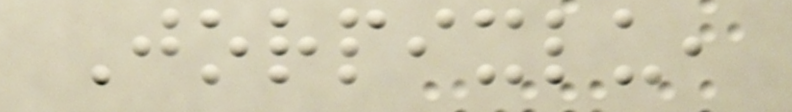Jorpixlu,
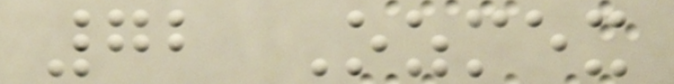72 Ozmex
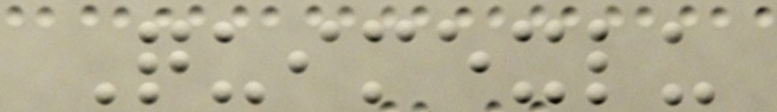Quimexlu
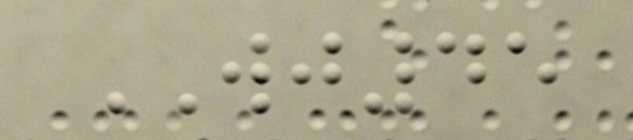WJ45
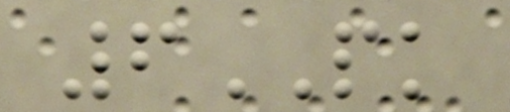6PK
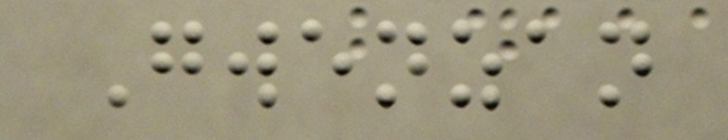Gwenzan
